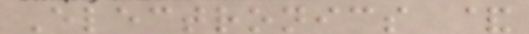Electronics &
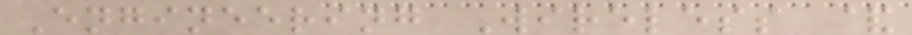Engineering Wireless &
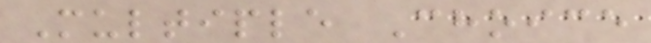Multiple Choice
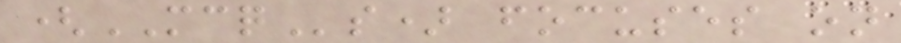(MCQs) focuses on
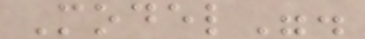Model".
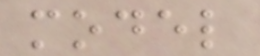model
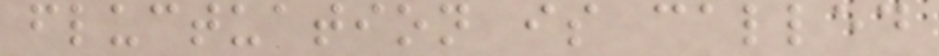fluctuation is called
